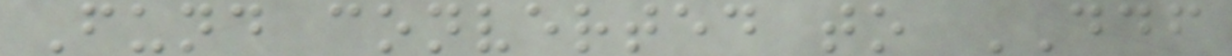Fund converted to DDF
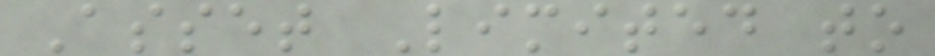Asset Limited to
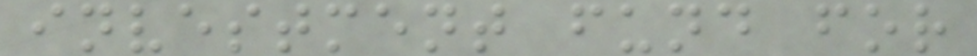investment fund for
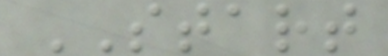START
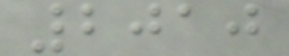2010
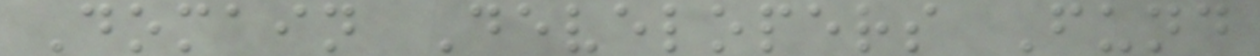Domain Developers Fund
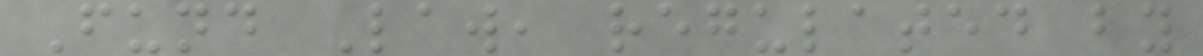Fund Law, regulated by
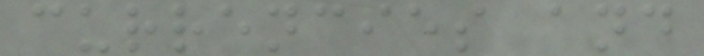currencies and
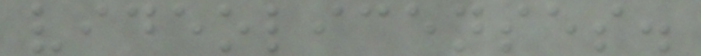videolicenses.
